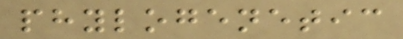phylogenetic
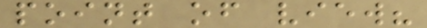point of view?
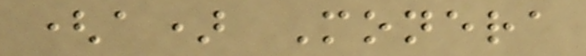(a) Monera
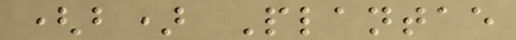(b) Plantae
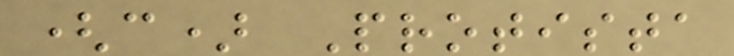(c) Protista
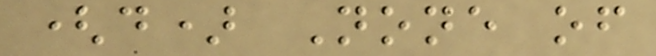(d) None of
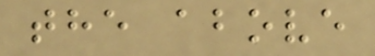the above
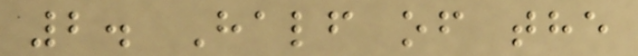2. Half of the
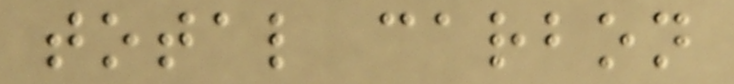total carbon
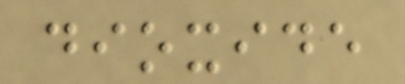dioxide
